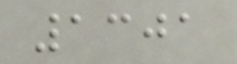1301
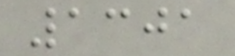1301
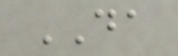DA
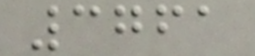3761
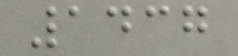1437
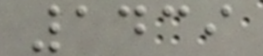1439
